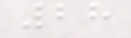28
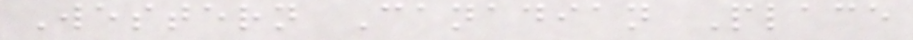Western Canadian Place
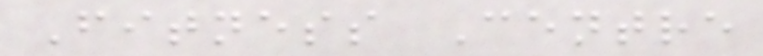Fitness Centre
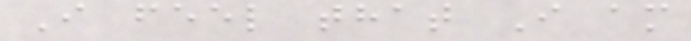I feel that I am
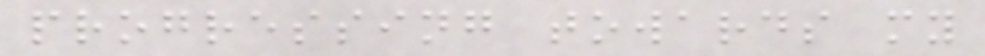progressing towards my
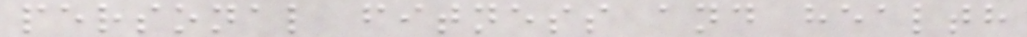personal fitness and health
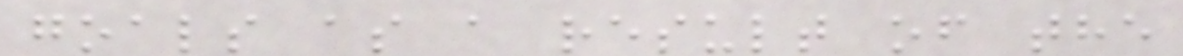goals as a result of the
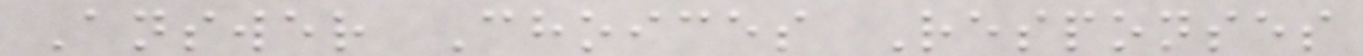Answer Choices Responses
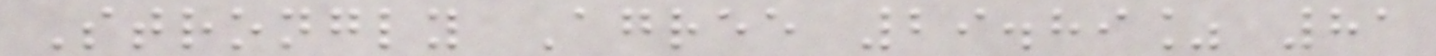Strongly Agree 29.89% 81
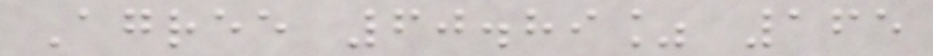Agree 60.89% 165
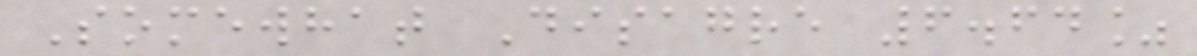Somewhat Disagre 6.64%
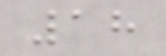18
